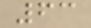63
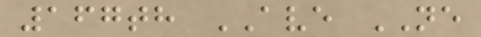167th AVE NE
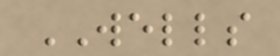WELLS
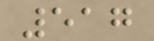517
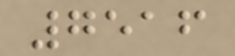7516
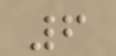6
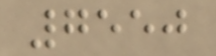7550
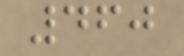460
